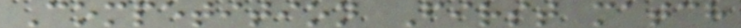Competition First match
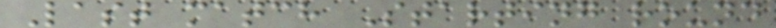Last match Starting round
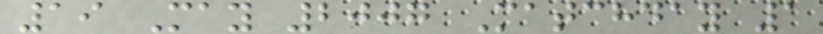19 May 2007 Matchday 1
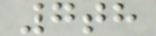7th
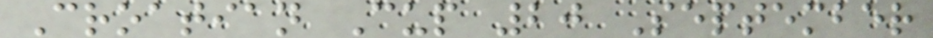Croatian Cup 20 September
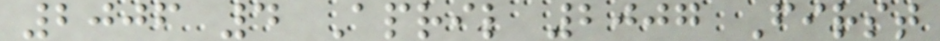2006 4 April 2007 First
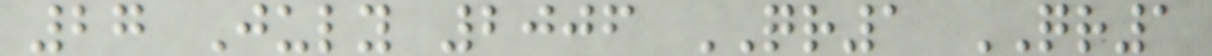27 July 2006 QR1 QR1
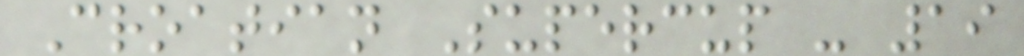Croatian Supercup - 19
